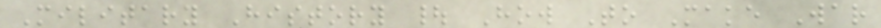Military History | How To Make War
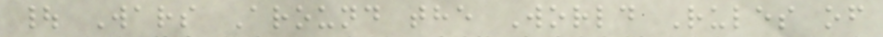| Wars Around the World Rules of
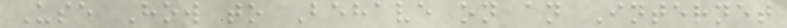Use How to Behave on an Internet
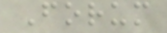Forum
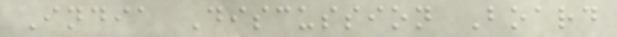India Discussion Board
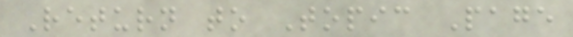Return to Topic Page
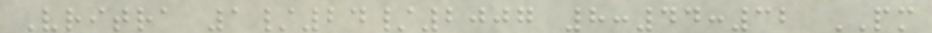Vritra 1/24/2007 8:44:32 PM
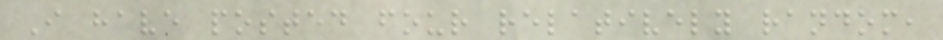I have posted four relatively random,
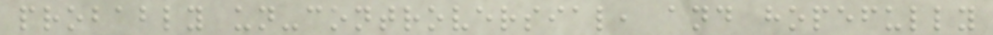probably un-controversial, and hopefully
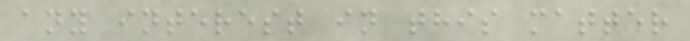any interest in this matter
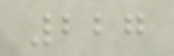227
